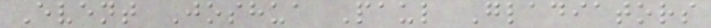Event Joshua Paul Gladiators
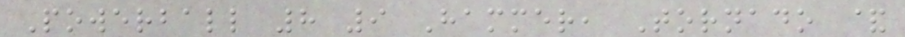Powerball 8 9 Hammer, Tornado &
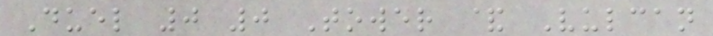Duel 0 0 Tower & Vulcan
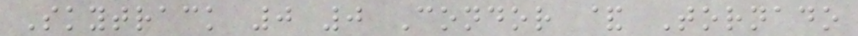Skytrack 0 0 Condor & Tornado
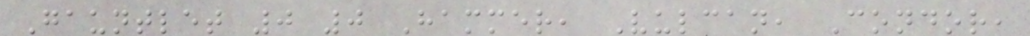Gauntlet 0 0 Hammer, Vulcan, Condor,
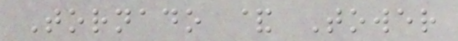Tornado & Tower
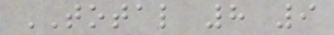TOTAL 8 9
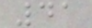41
